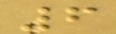6
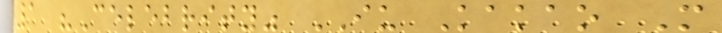1 "Celebrity" IU Kakao M
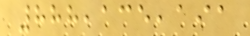888,135,191
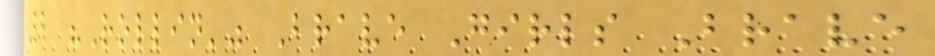2 "Rollin'" Brave Girls Brave
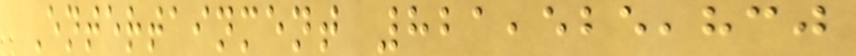Entertainment 821,525,830
